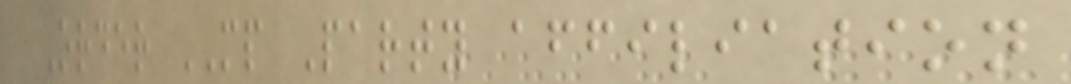Order MP Party affiliation
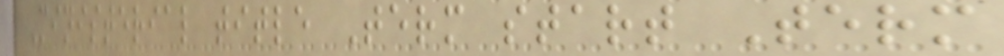Ministerial title Term start Term
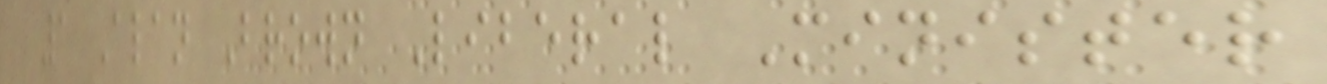1 Alan Brown Liberal Minister
